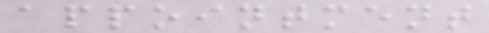appointment
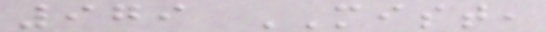979 MIST,
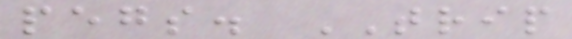pegs. TRIP
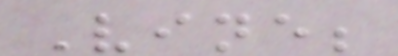Vine;
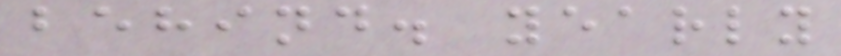behind. yearly
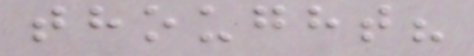thought?
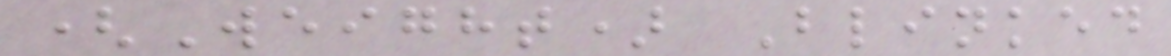(Weight) Blinked
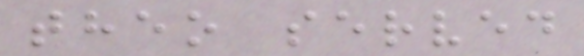theo served
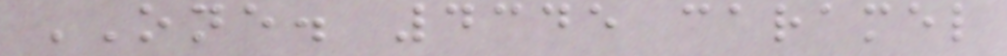ONE. 4345 caramel
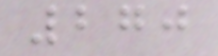270
